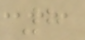8
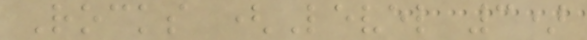Rocks (Level 3)
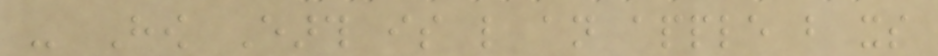- How Earth is like an apple but its
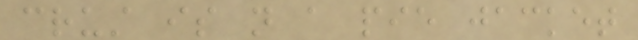crust is not a pie jacket
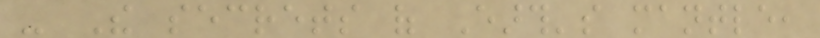- The secrets of Earth's mantle,
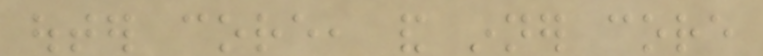outer core, and inner core
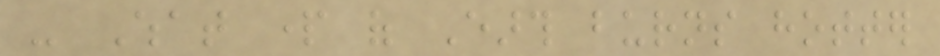- What part of Earth burns hotter
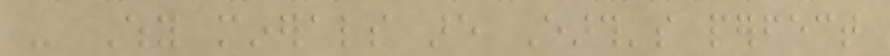- Why minerals are Earth's perfect
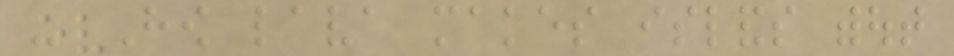- How lava makes islands without
